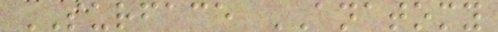SURFACE ANATOMY
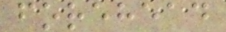forehead
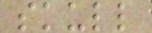skull
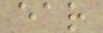ear
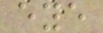eye
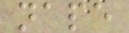nape
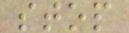stop
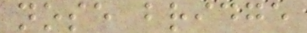nose bridge
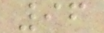96
